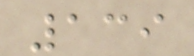139
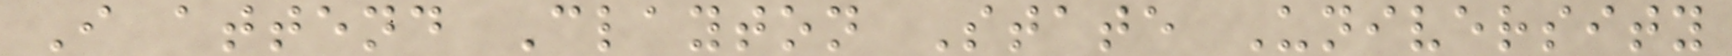I attend Clayton State University
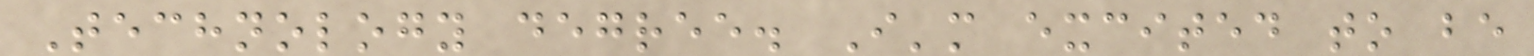Technology degree. I'm excited to be
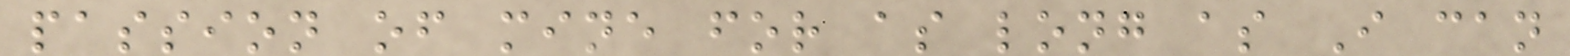passion of mine for as long as I can
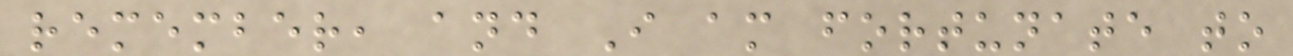remember, and I am fortunate to
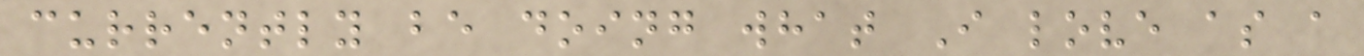currently be doing what I love as a
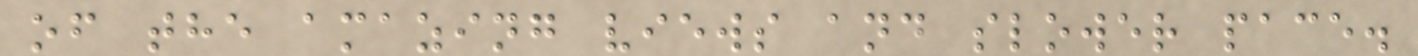of the amazing views and slower pace.
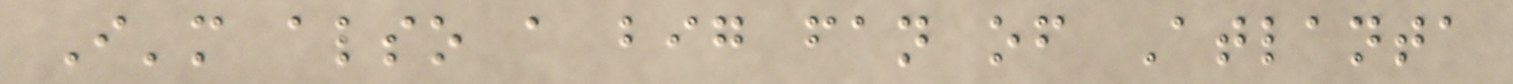I'm also a big fan of Atlanta
